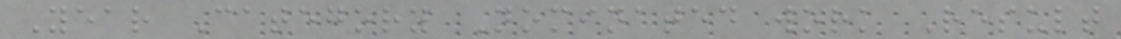Year Category Nominated work Result
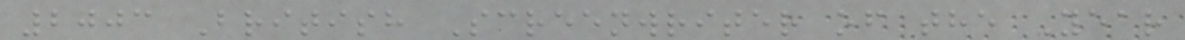2003 British Screenwriter of the Year
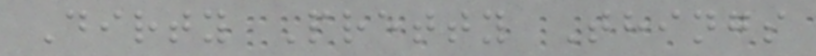Dirty Pretty Things
